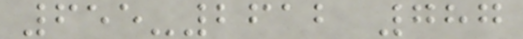655-2612 787
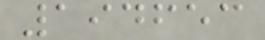194653
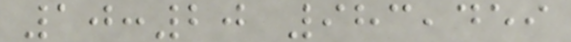10:20 983,459
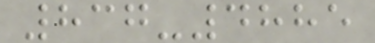837-4885
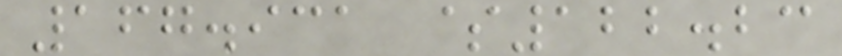167.931 $122.23
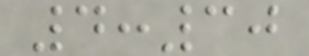4:30
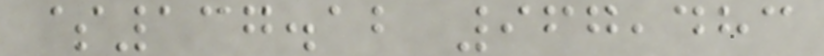$137.12 967,483
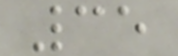35
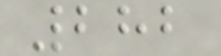282
